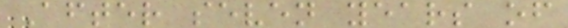After seven years of
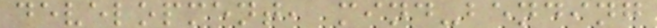development, mind-bending
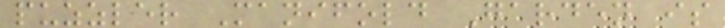puzzler Manifold Garden is
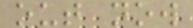out now
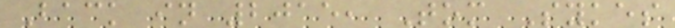Back in 2015, Tom Sykes
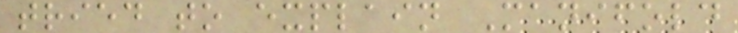tried to explain Manifold
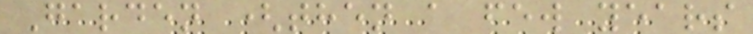Garden (then a few years
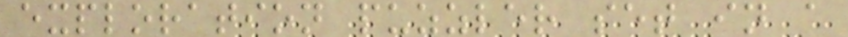exploration puzzler set in a
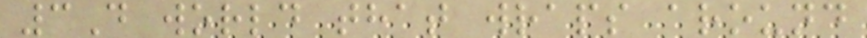3D world that wraps around
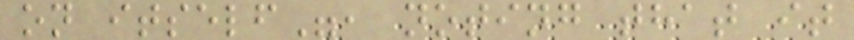on itself", noting that it
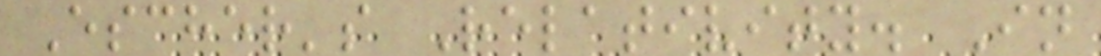Escher's Relativity. In
